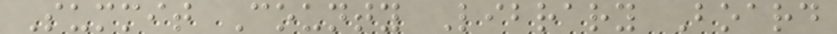Summit County Library Board
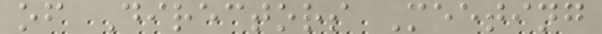of Directors Meeting
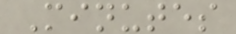Minutes
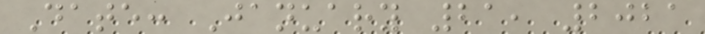Date: January 21, 2021
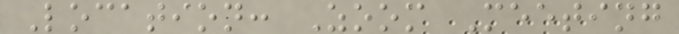Location: Zoom Meeting
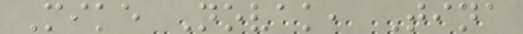Mike Novak, Tina
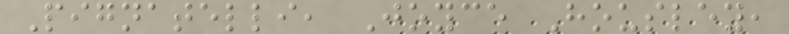Pignatelli, Joyce Housley,
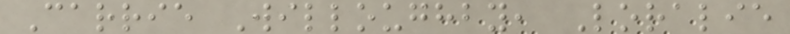Carrie Willoughby, Loralie
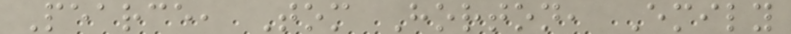Pearce, Tom Horton, Emily
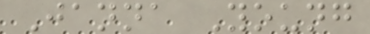Janna Young
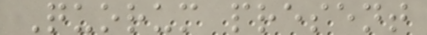Quorum present
